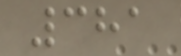381
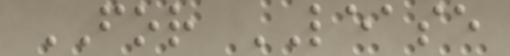FOR LEASE
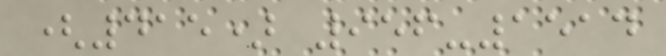(415) 956-1514
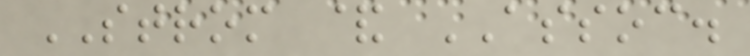STROM & ASSOC.
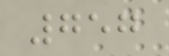757
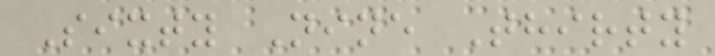Sixty Nine Thirty
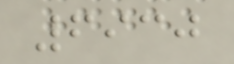6930
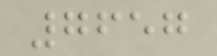7657
